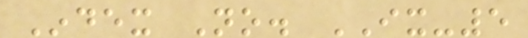Index No. IX-5
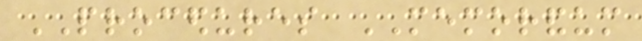PROCEDURES MEMORANDUM
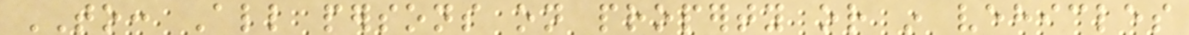TO: All persons on property or in vehicles
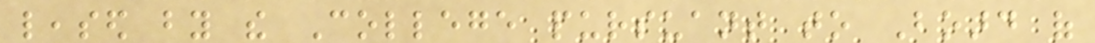leased by the College pursuant to Board of
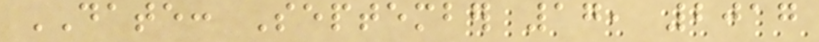DATE: September 17, 2017
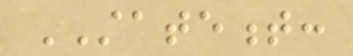STATEMENT:
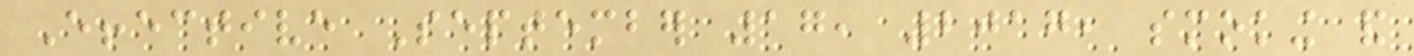Effective September 17, 2017, smoking and
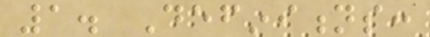1. Definitions:
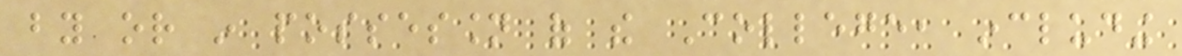by or in possession of the College, including
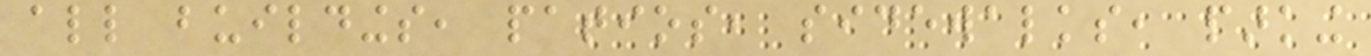all buildings, patios, sidewalks, parking
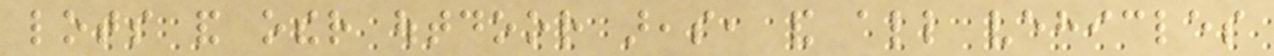lots and other outdoor areas, and all vehicles
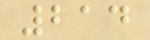214
